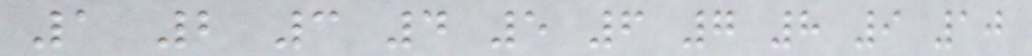1 2 3 4 5 6 7 8 9 10
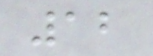12
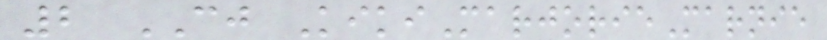2 CJ KikiMarjorieMarnie
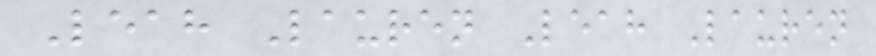Leah Lauren Leah Lauren
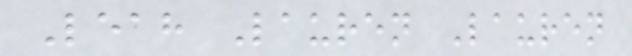Leah Lauren Lauren
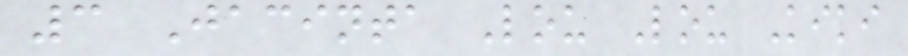3 Jacinta Lou Lou Kiki
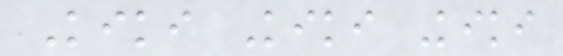Kiki Kiki Kiki
